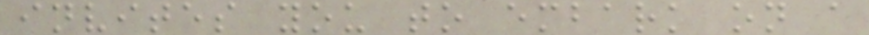invites you to embark on a
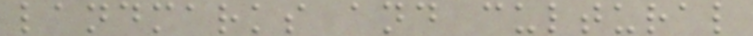landmarks and cultural
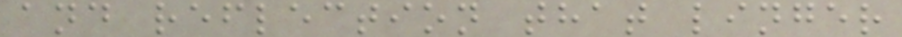and reflection that linger
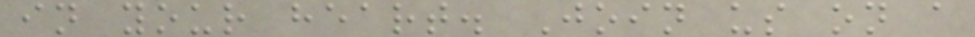in your heart. Join us on a
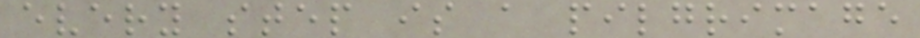every step is a pilgrimage
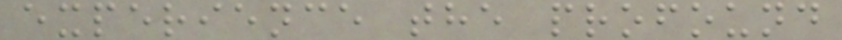experience the profound
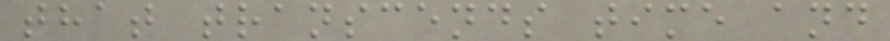that transcends time and
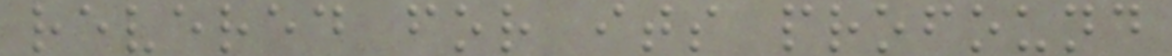revered for its profound
